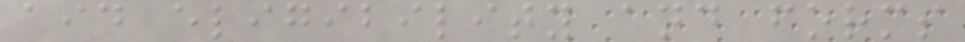aid eligibility and forms
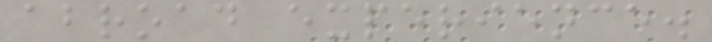abroad experience.
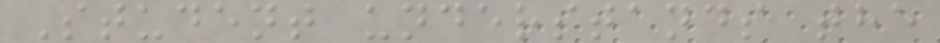Student understands the
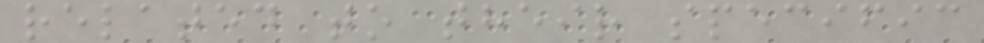related to their specific
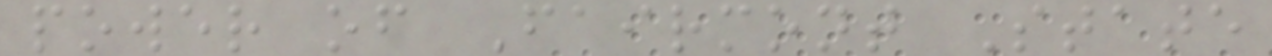power of Fairmont State
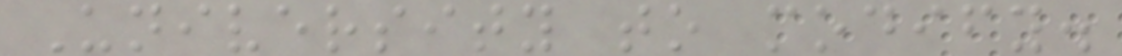University to modify.
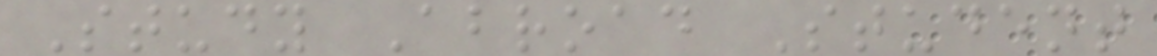Study Abroad Student
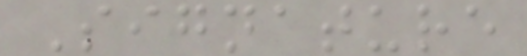Signature
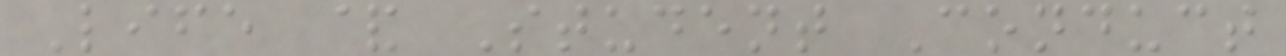Life & Student Conduct
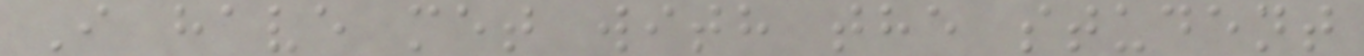I have met with the student
